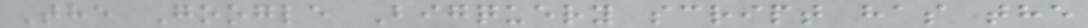The Google Bigquery script has the
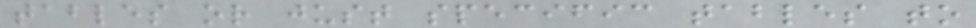tables or just specific tables to
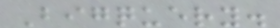Bigquery.
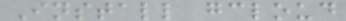Install gcloud
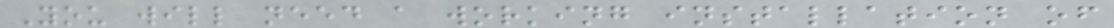You will need a working installation of
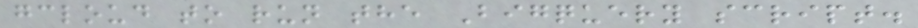gcloud to run the Bigquery script.
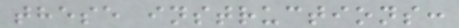these instructions:
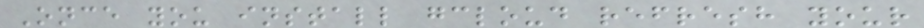Once you install gcloud refresh your
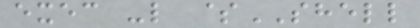exec -l $SHELL
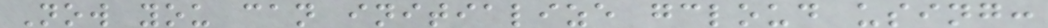Now you can initialize gcloud using:
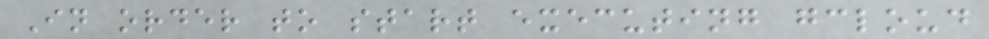In order to start executing gcloud
